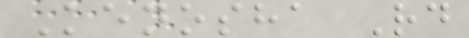Kenosha Rd
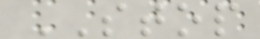STOP
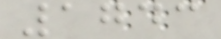1743
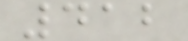412
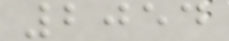2054
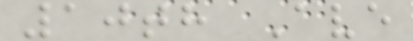10th Ave
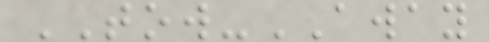TOW-AWAY
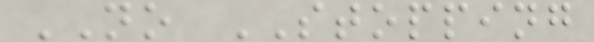NO STOPPING
